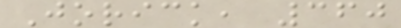Jorick, 360
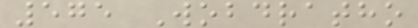575 Wobdratho
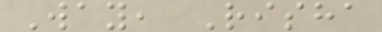Way, Risha
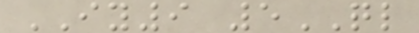IY9 5QL
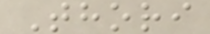Thori
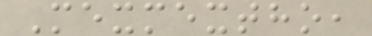Mexmextho,
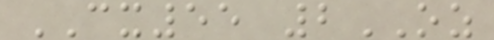CX55 2OZ
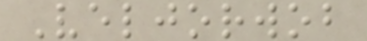Veljorwob
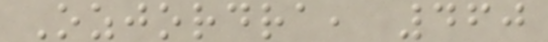Ozjordra, 460
